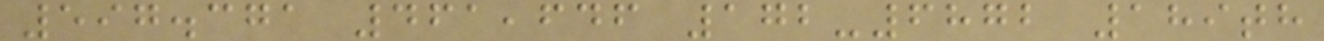597.371 461,646 172-6872 189th
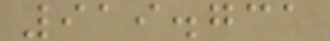919.731
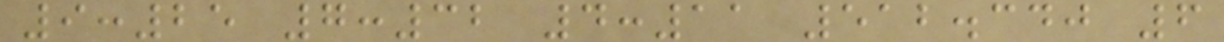9:25 7:32 4:11 512.340 6
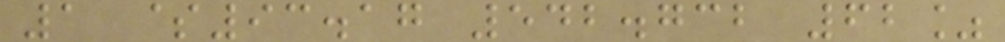1 $93.17 542.732 62%
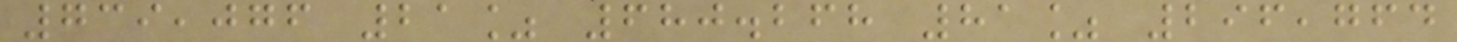739,076 21% 680.268 81% 296,764
